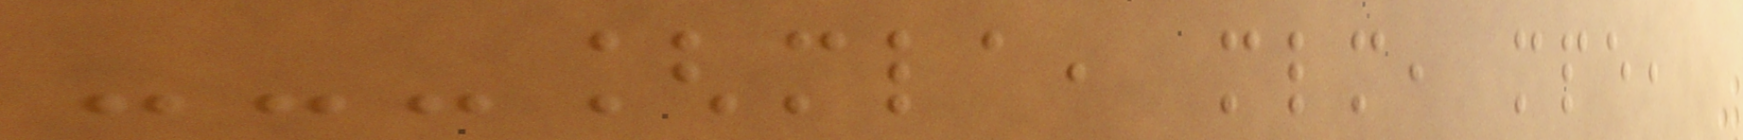---[mla, mlm, mpe,
